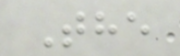The
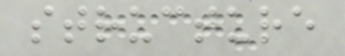structure
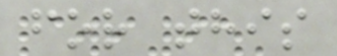for this
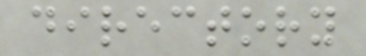directory
